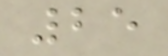25
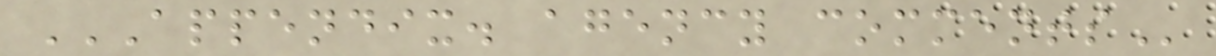APPENDIX. AGENCY COMMENTS
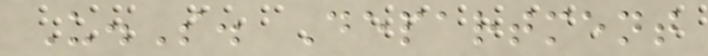U.S. Department
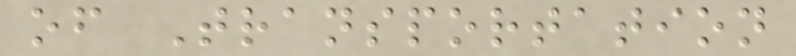of Transportation
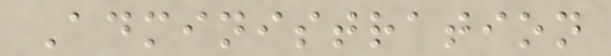Administration
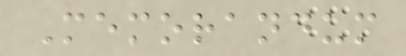Memorandum
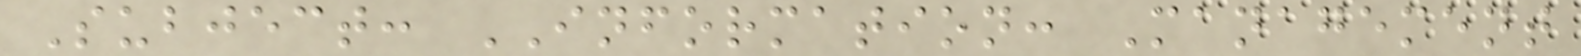Subject: INFORMATION: Management
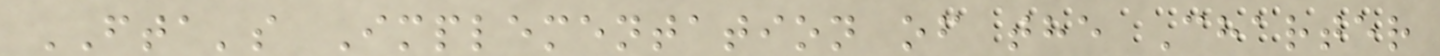FTA's Implementation of the Charter
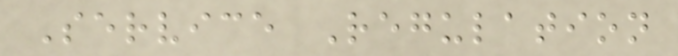Service Regulation
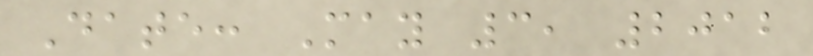Date: May 3, 2012
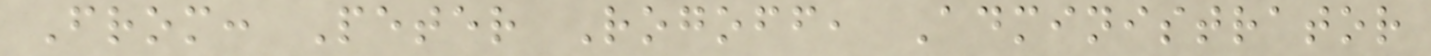From: Peter Rogoff, Administrator
